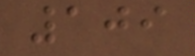109
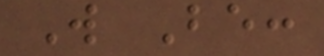Will Be:
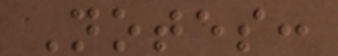Notes:
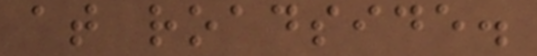at roadside.
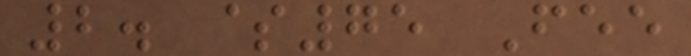2. $75 Fee
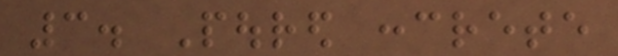3. Poured concrete
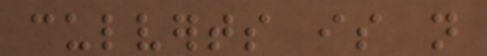culverts is not
